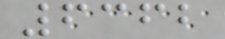6362
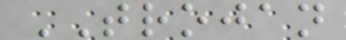TROJAN
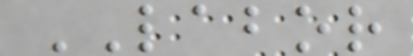LABOR
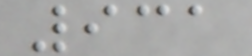931
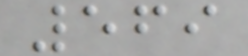569
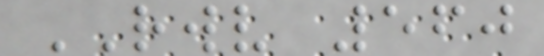RWV 560
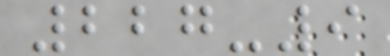227-9
